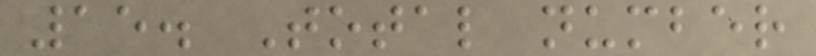15. Total number
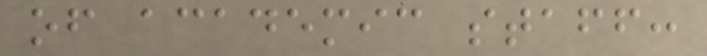of academic staff:
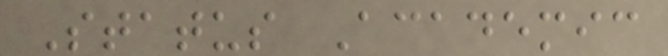Status Academic
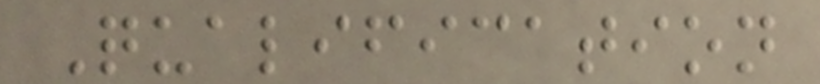Qualification
